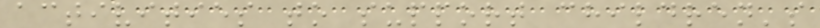activities to support children's
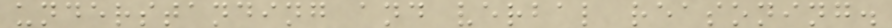understanding and verbal reasoning.
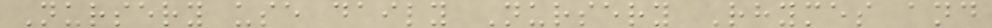Nursery use daily Nursery Rhymes and
